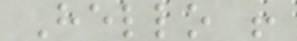Hello !
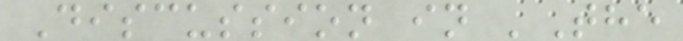Discussion in 'The
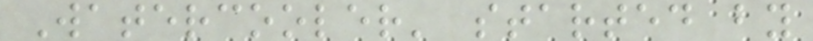Watercooler' started by
